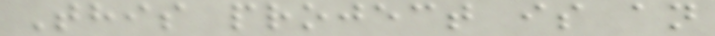This project is an
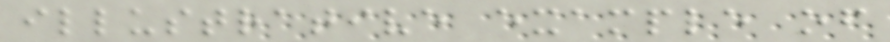illustrative example of
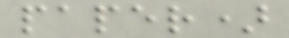paper)
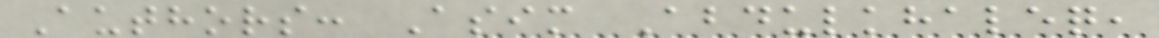Authors: Asim Abdulkhaleq,
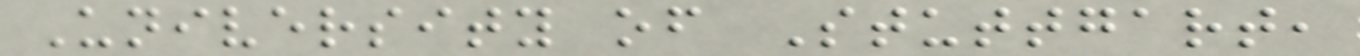University of Stuttgart,
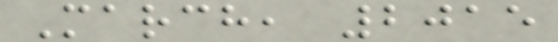March, 2015
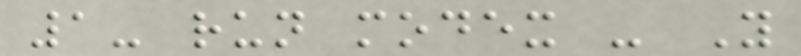1- run modex - Y
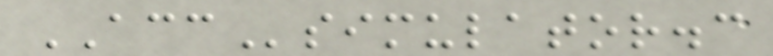ACCsimulator.c
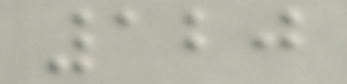120
